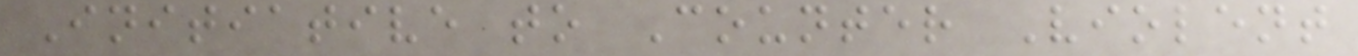Initiative to Counter Violent
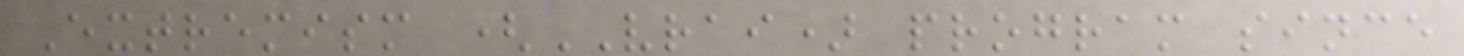Extremism (VRAI) program since
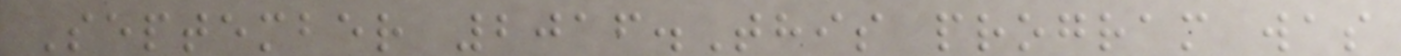September 2016.This program was
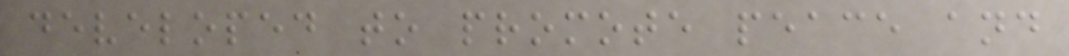developed to promote peace and
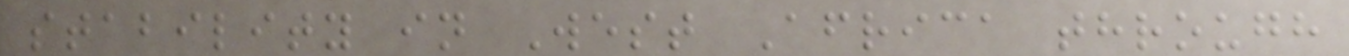stability in West Africa through
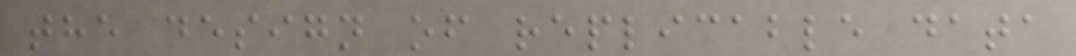the design of replicable data
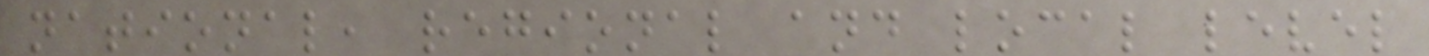national, regional and local level
